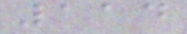114
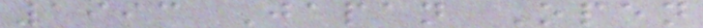1993 Japan Open
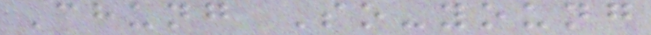Chung So-young
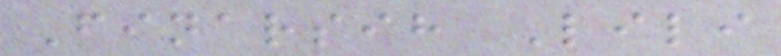Finarsih Lili
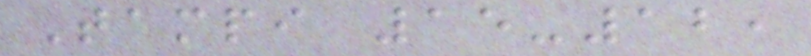Tampi 15-12,
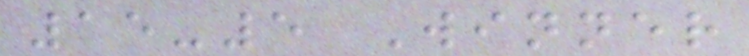15-5 Winner
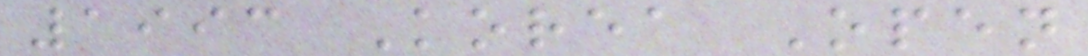1993 Korea Open
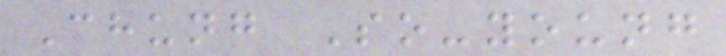Chung So-young
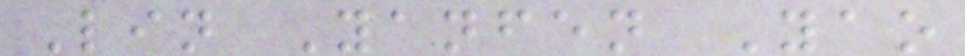Lin Yanfen Yao
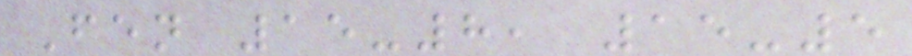Fen 15-8, 15-5
